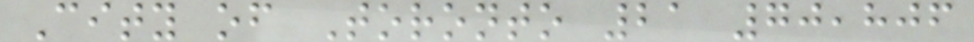City of Toronto 21 70,806
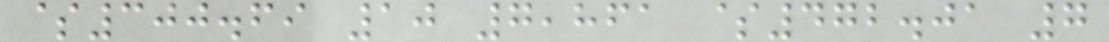$300.69 10 7,861 $472.01 7
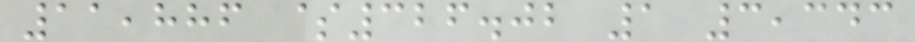11,886 $326.02 1 3,343
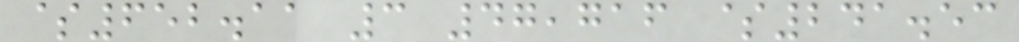$652.11 3 47,716 $241.53
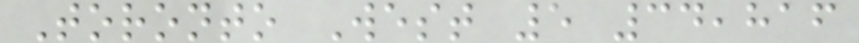Toronto West 5 34,816
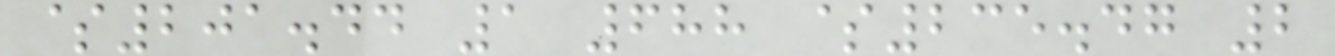$201.44 1 688 $235.47 2
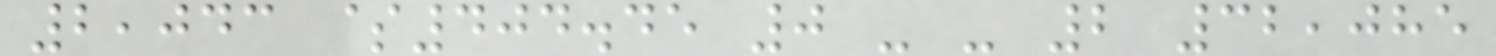2,043 $404.45 0 - - 2 32,085
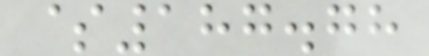$187.78
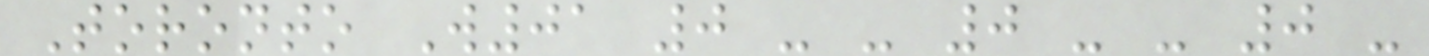Toronto W01 0 - - 0 - - 0 -
